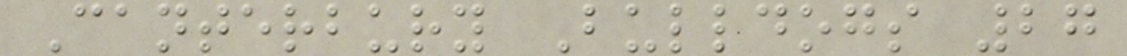Canterbury Bulldogs 27
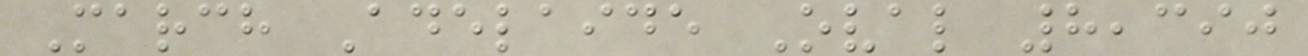March Adelaide Oval 8,390
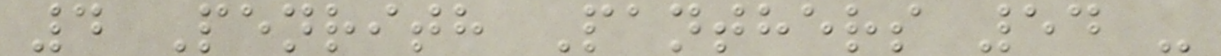4 Penrith Panthers 54 -
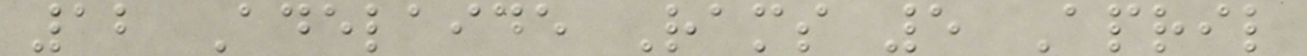12 Adelaide Rams 5 April
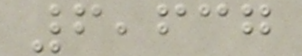6,637
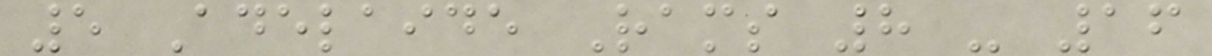5 Adelaide Rams 8 - 16
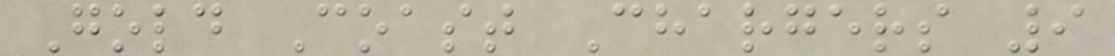Gold Coast Chargers 9
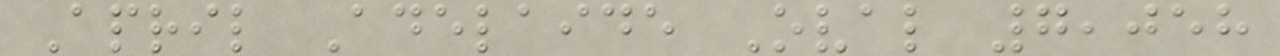April Adelaide Oval 7,058
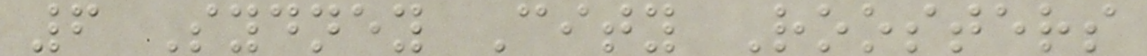6 Sydney City Roosters
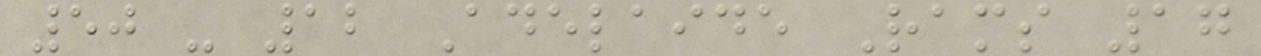50 - 12 Adelaide Rams 17
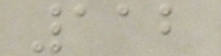112
